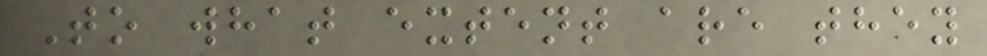To what extent are they
